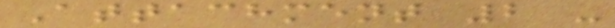Attachment 2 -
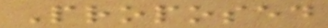Proposed
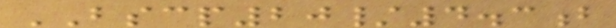BSCP20/4.3b
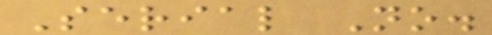Serial No.
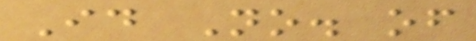Id No. of
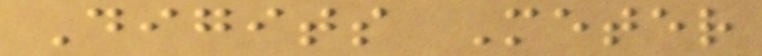Digits Meter
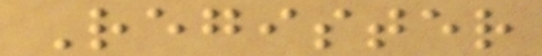Register
